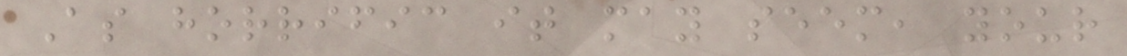As horrific it may seem, your
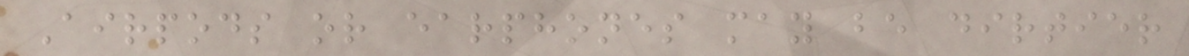Airpods or earphones may be dirtier
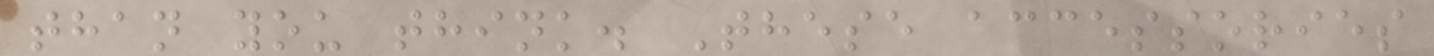than you think. These accessories
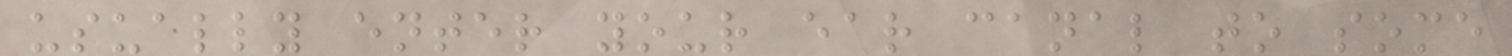usually enter your ear canal to some
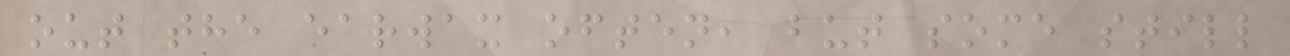out the earwax often, but some still
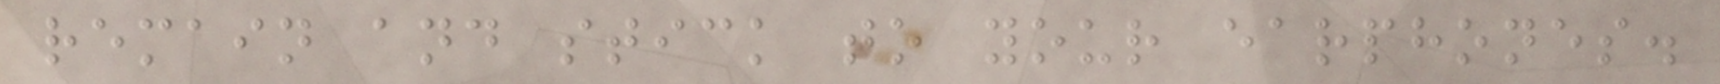remain and stick to your earphones.
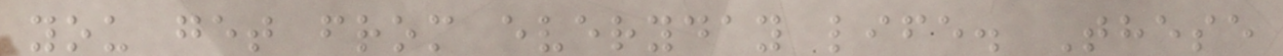you get from everyday life. These
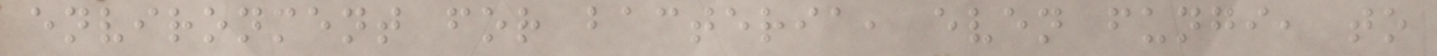environment for bacteria, even fungi, to
